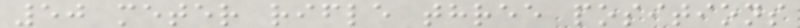50 meter rifle three positions
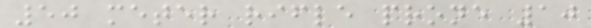50 meter rifle prone 10
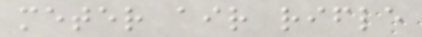meter air rifle
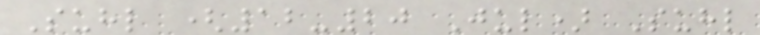Suhl (12-20 Jul) Suhl
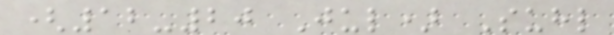(12-20 Jul) Suhl
